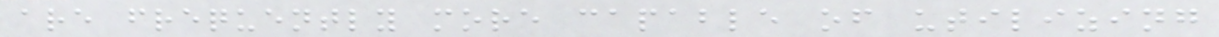are frequently more capable of utilizing
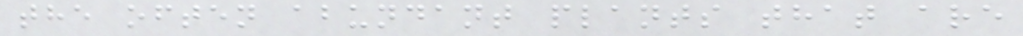the often abundant plants that are
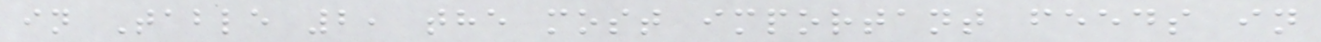in Table 2, the most important feeds in
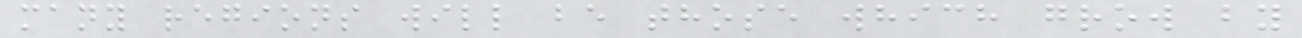many regions will be those which grow by
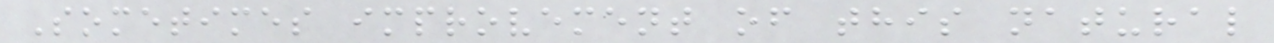Sometimes improvement of this natural
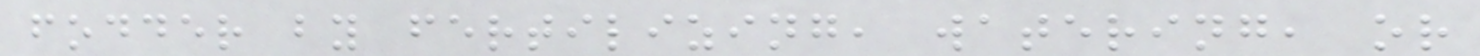fodder by fertilizing, watering, or
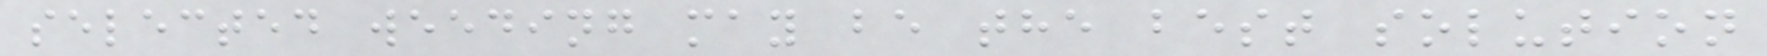selected weeding may be the best solution
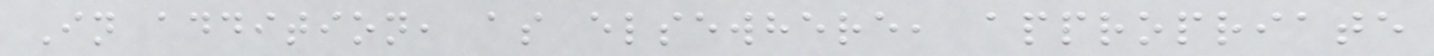In addition, as elsewhere, appropriate
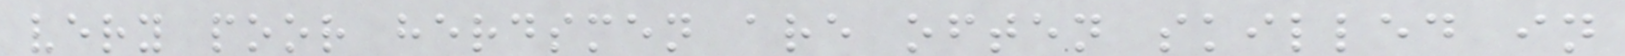very poor herdsmen are often skilled in
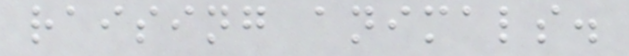raising animals.
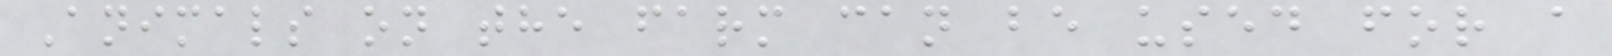Animals on the farm can be used for a
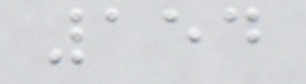154
